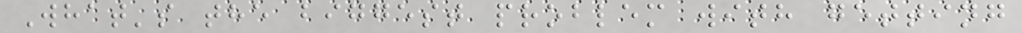What's the biggest problem with getting
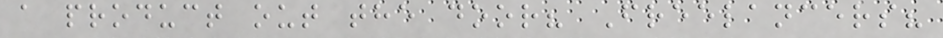a product out the door? Freelancers?
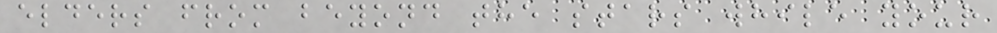elders from beyond the stars while your
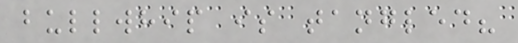bullwhip is tangled?
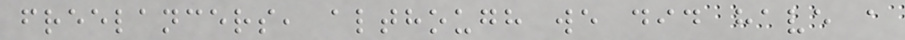freelancers, although we did have a
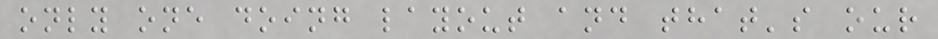only one doing layout and that's our
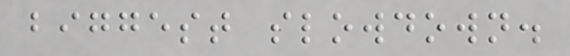biggest slowdown.
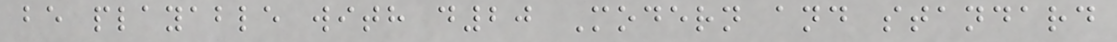be playable with d20 Modern and standard
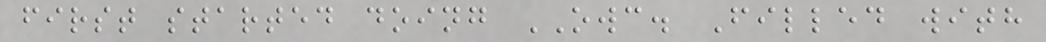first started doing OWC. Filled with
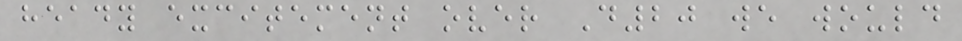heady excitement over D20 we would
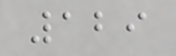129
